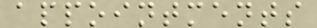appointments
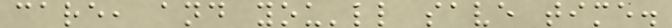care, and you'll save time.
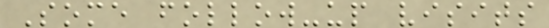Some follow-up visits
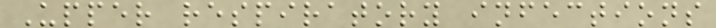Upper respiratory infections
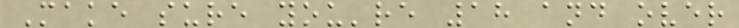Make sure you're 18 and over
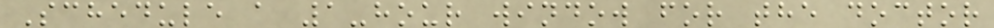Schedule a 1-hour window for the doctor
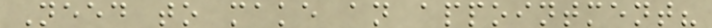Need to make an appointment?
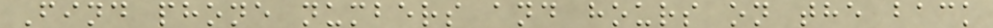Find phone numbers and hours on the back
